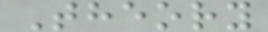Theory
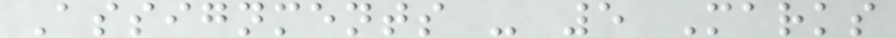Assignments - 5 Marks
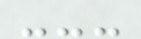---
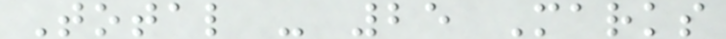Total - 25 Marks
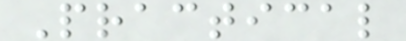Practical
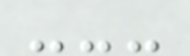---
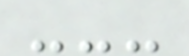---
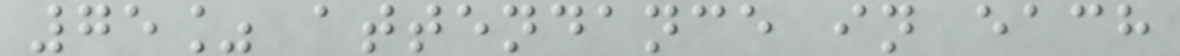75% attendance in each
